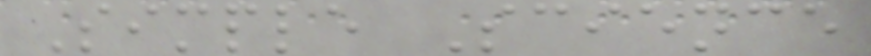Simple Science
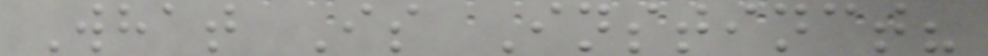What Is Instinct?
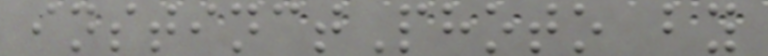instinctPhoto by
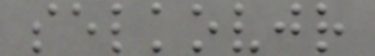selkovjr
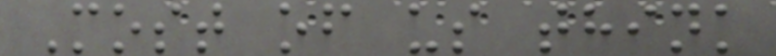Most of us think
